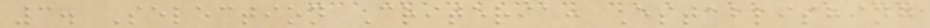3. Selection Criteria: Establishing
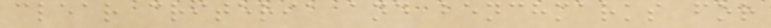clear criteria and benchmarks for
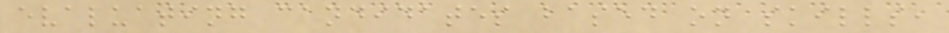evaluating candidates based on skills,
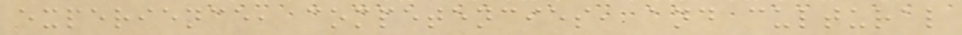experience, competencies, and cultural
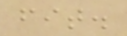fit.
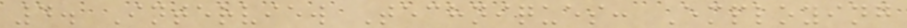4. Interview Techniques: Employing
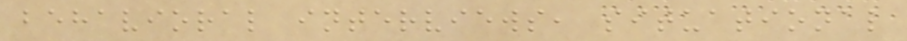behavioral interviews, situational
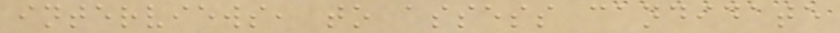interviews, to assess candidate
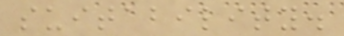suitability.
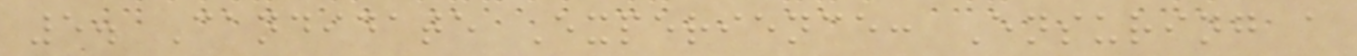5. Candidate Experience: Ensuring a
